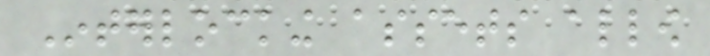Interlocking assets allow
